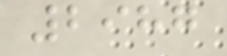2987
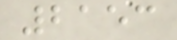2153
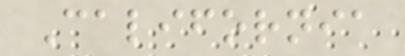California
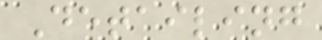Detailing
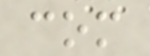com
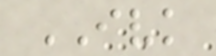IVK
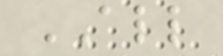ALL
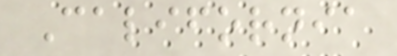California
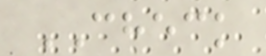CHECK
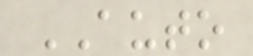AUTO
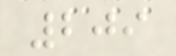209
